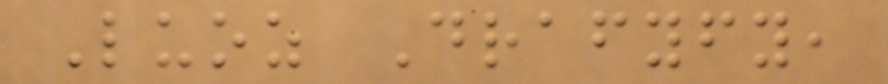Luoz Drafyfy,
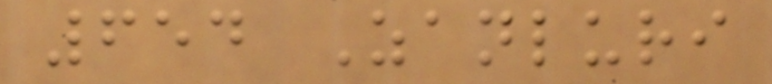654 Zanluri
